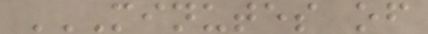MINUTES OF
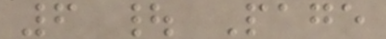6 | Page
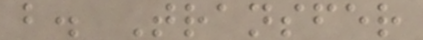b. Transfer
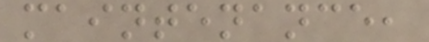maintenance,
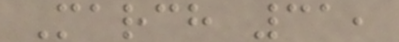March 31,
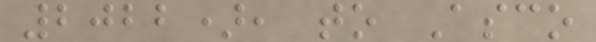2022), to Asco
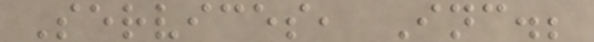Services, Inc.;
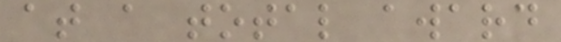at a total award
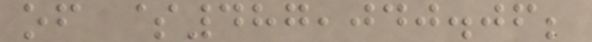of $487,040.06;
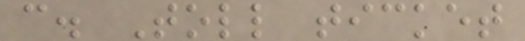c. Toll ticket
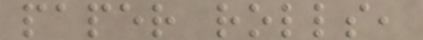paper rolls,
